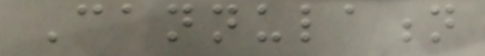Cannulation
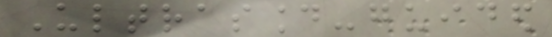Ultrasound-guided
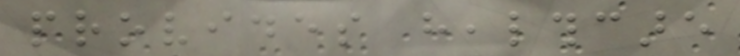provides healthcare
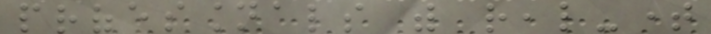professionals with real-time
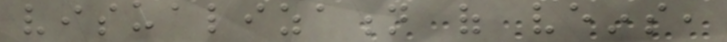visualization of veins,
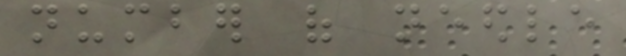number of needle
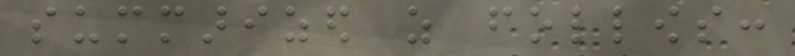summarized as follows:
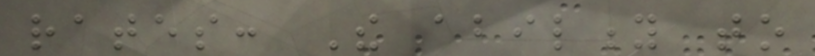rates: The ability to
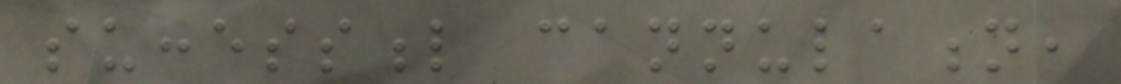successful cannulation,
